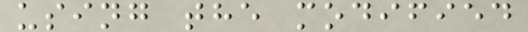using the modified
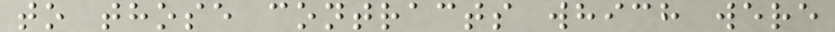to those contracts which were
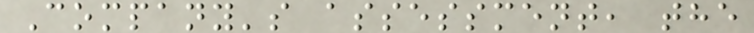Company's assessment, the
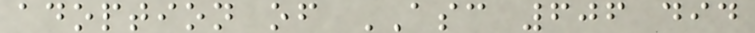adoption of ASC 606 did
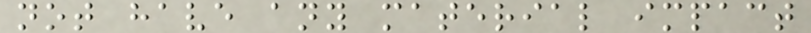not have any material impact
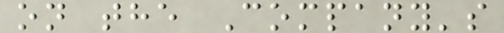on the Company's
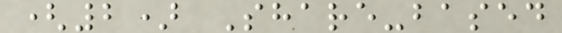(2) Share-based
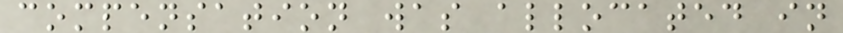compensation was allocated in
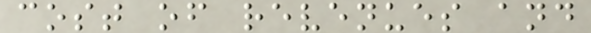cost of revenues and
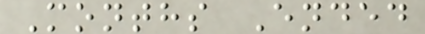Months Ended
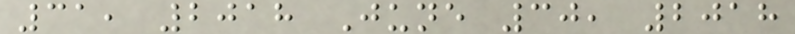31, 2018 June 30, 2018
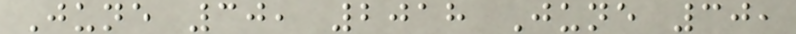June 30, 2018 June 30,
